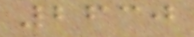2630
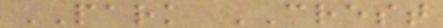PARK CREST
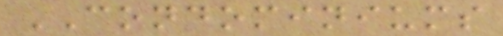CONDOMINIUMS
